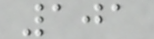101
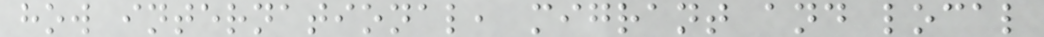how international, migrant and local
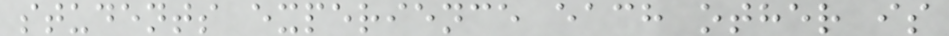students experience each other is
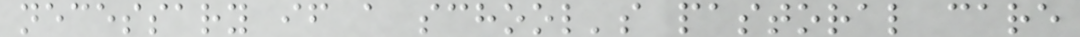necessary if a school's pastoral care
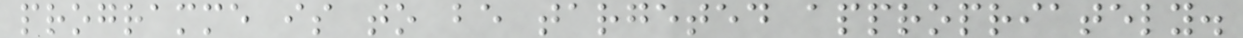programme is to be targeted appropriately.
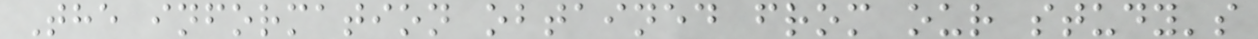The information obtained from our study's
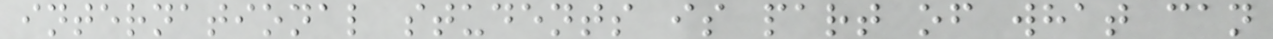international students is part of what can
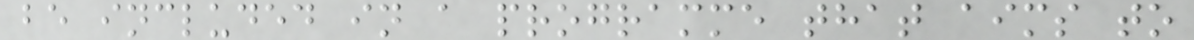be included in a programme that aims to
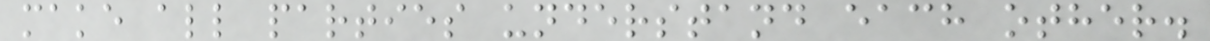make all parties understand each other.
